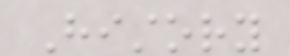History
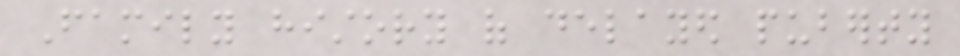Family history of delayed puberty
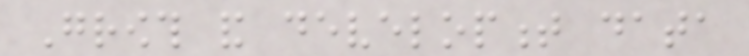Growth and development data
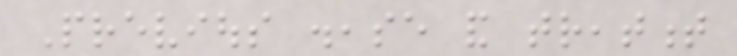Previous disease and treatment
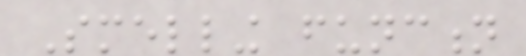Smelling function
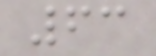63
